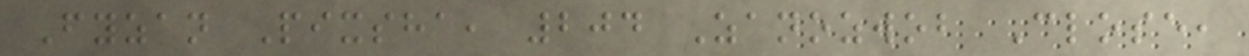Fyzan Pixsha, 204 Zanozwob Close,
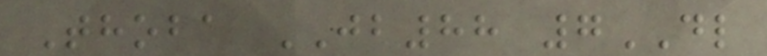Thoba JB88 7DL
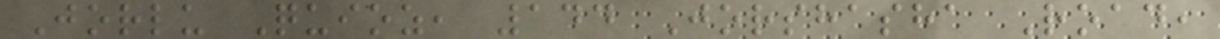Jorlu Quioz, 144 Jorshasha Road,
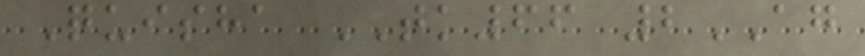Quisha TK66 2AG
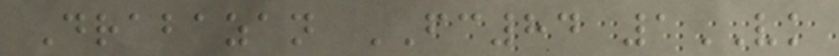Drabazan FC84 1VK
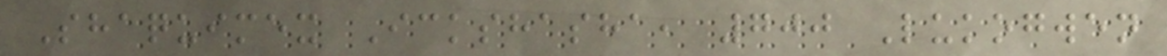Shaquimex Ickshasha, 700 Lukogwen
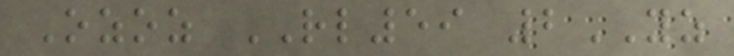Ozoz RL59 2YZ
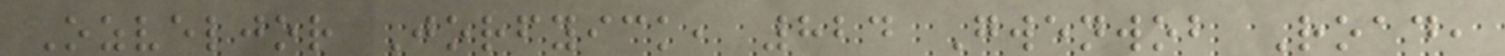Ozveljor Jorfyick, 824 Gwenwob Road,
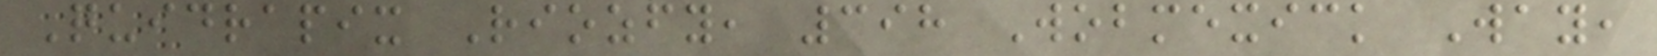Quidrapix Riozfy, 398 Wobmexick Way,
